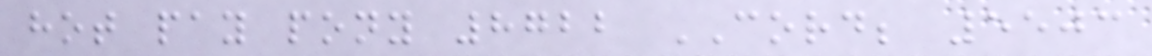hot pay pony 8722 CORD; 5503
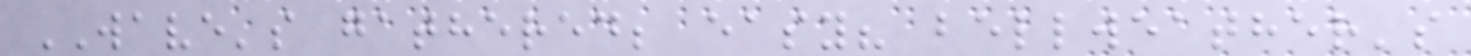WAVE's gathered; easy? bellweather's
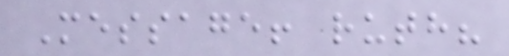Message! ruth?
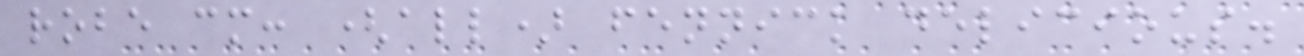robe cm: (all) fennick delicious.
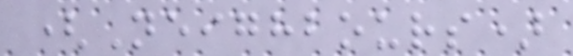(Neighbours)
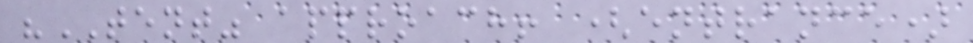"TENT" approach! (entrance)
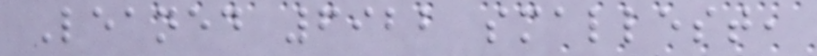Leaned 6922 smallest,
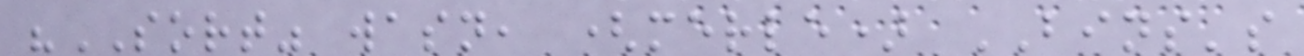"SORT" wasn, (merle) BINS's
